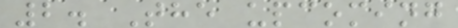2. The upcoming
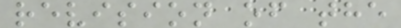revision of the
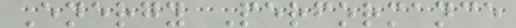Energy Performance
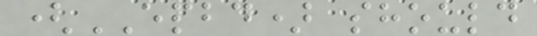(EPBD) should
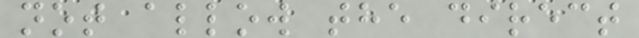not allow the direct
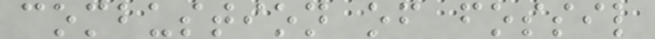combustion of fossil
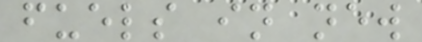fuels in new
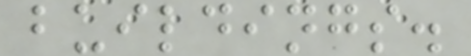buildings.
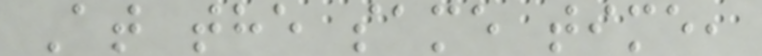At the same time,
